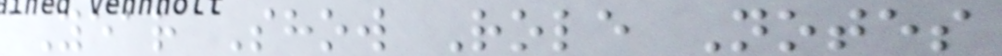Year Show Role Notes
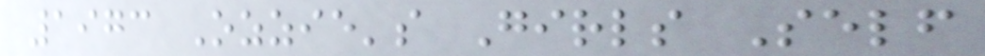1973 Ozzie's Girls Self
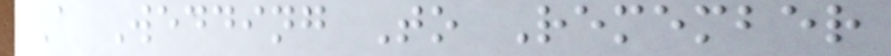A Wedding To Remember
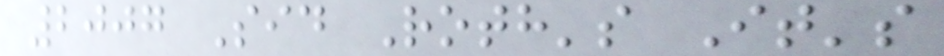2007 Sid Roth's It's
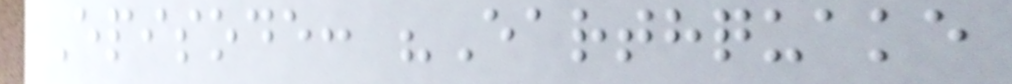Episode: "Earthquake
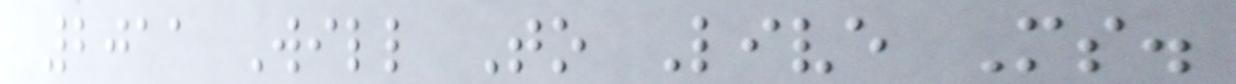2011 Will To Live Ms.
